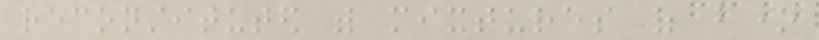reconstituted with mixtures of bone
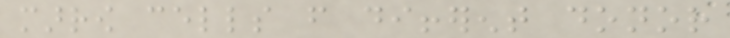marrow cells from different donor
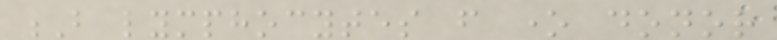B lymphocytes from one donor
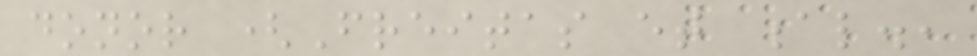donor (Freitas et al.,
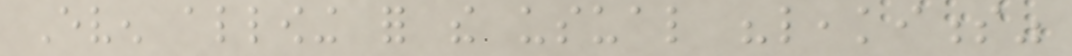Even allowing for the usual "leakiness"
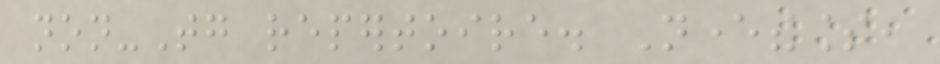non-Tg repertoire. Nevertheless,
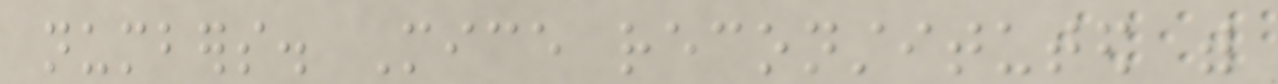numbers. Mice reconstituted with
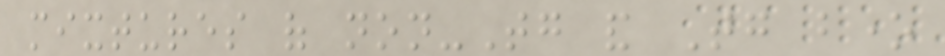mixtures of non-Tg and Tg bone
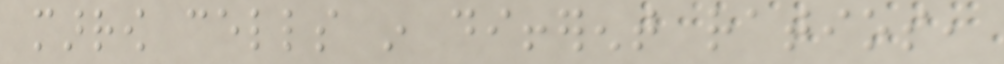marrow cells in different ratios,
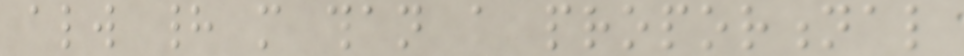always had more than a proportional
